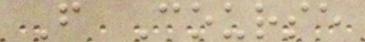F Course
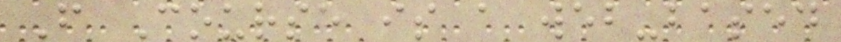F Course is a web-based
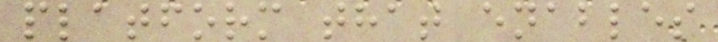platform that enables
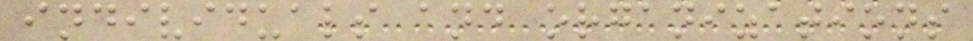individuals and organizations
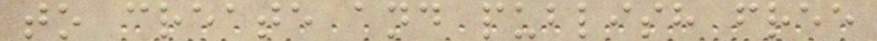to create and publish free
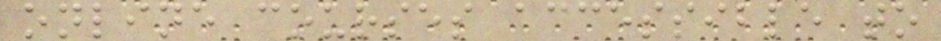online courses accessible to
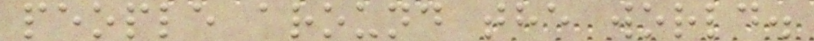people around the world.
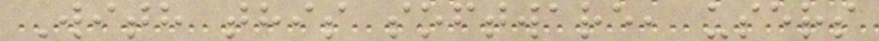With this software, users
